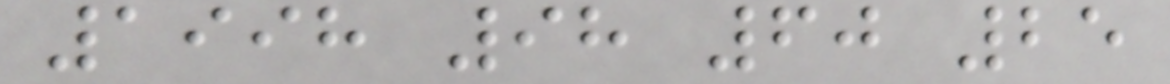1998 98 60 25
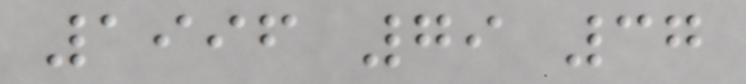1996 79 37
